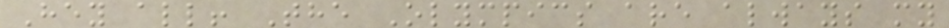Hey all! The Olympics are always my
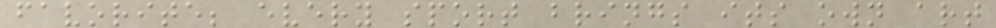favorite; every sport brings its own art
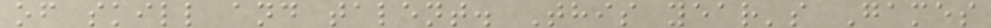of skill and talent. This year's Games
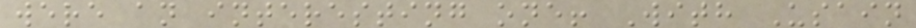were an interesting one! With Usain
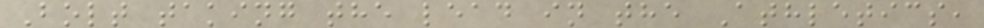Bolt taking the lead in the Athletics,
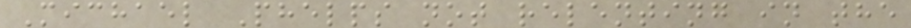Michael Phelps not relenting in the
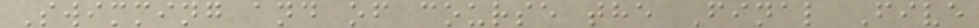Swimming and of course the Final Five
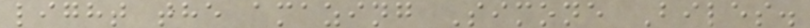light the amazing Simone Biles.
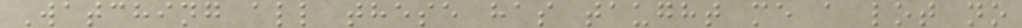Watching all these has taught me a lot no
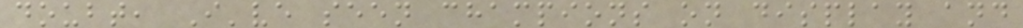doubt, I've seen champions on display and
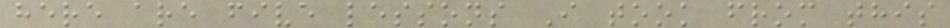here are five lessons I took from this
